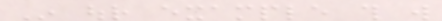In our example this will
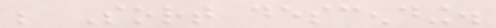be Sort descending.
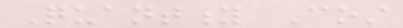Quantity Cost
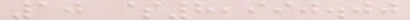10 $8,990.00
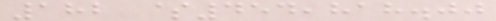182 $454,818.00
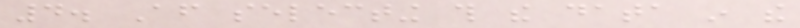4. After selecting this the data in the
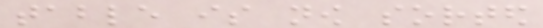table is now sorted
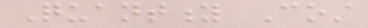Quantity Cost
